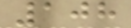108
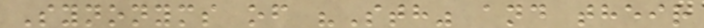Synonyms of "Sth" and their
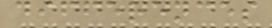differences
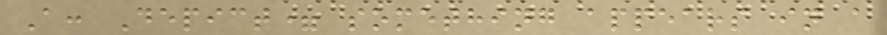A: Depict= something appears in a
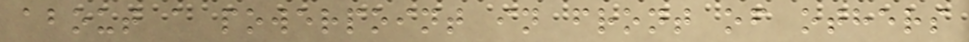about a powerpoint in front of others
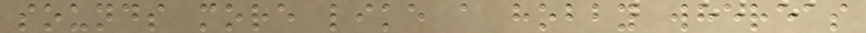sounds more like a hobby whereas
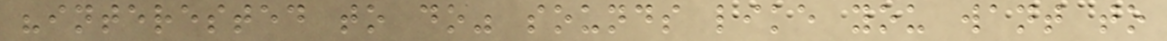"interested to do" sounds like you want to
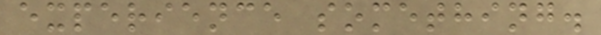experience something.
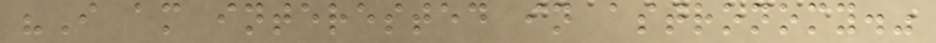"I am interested in astronomy."
